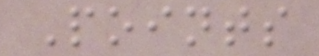Points
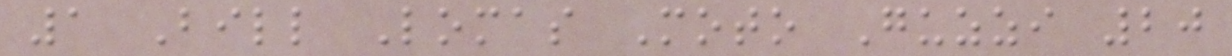1 Bill Lomas Moto Guzzi 20
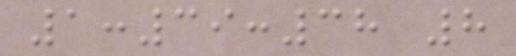1:39:38 8
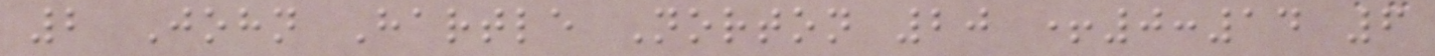2 John Hartle Norton 20 +0:14 6
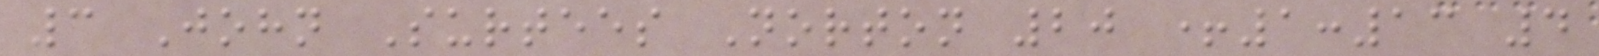3 John Surtees Norton 20 +1:13 4
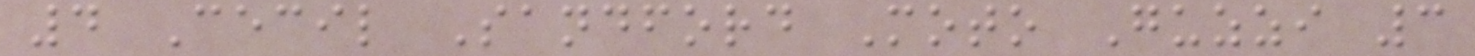4 Cecil Sandford Moto Guzzi 3
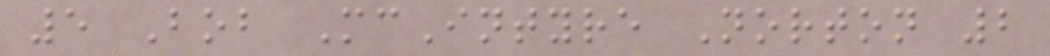5 Bob McIntyre Norton 2
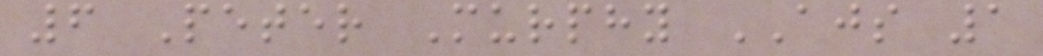6 Peter Murphy AJS 1
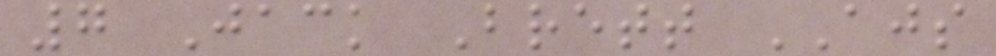7 Jack Brett AJS
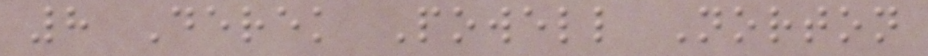8 Derek Powell Norton
